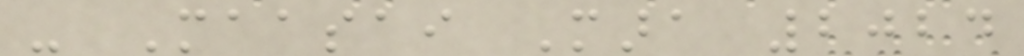- Maasai Mara 2024
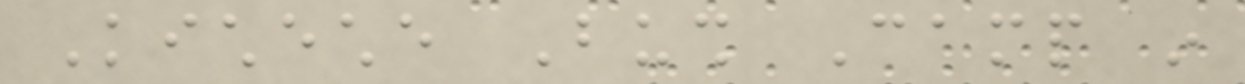Kicheche Bush Camp in
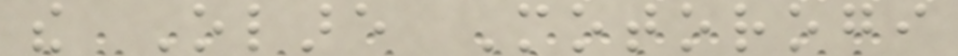the Olare Motorogi
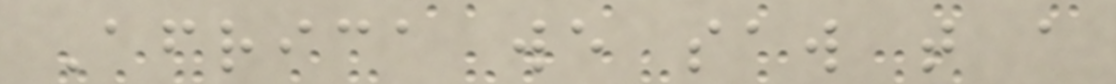Africa we saw that a
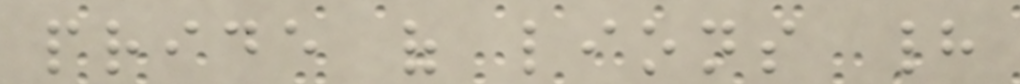pride of lions had
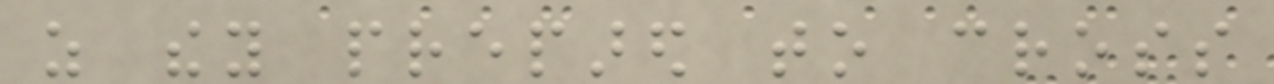as they prepared to cross
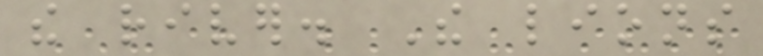the river. The lions
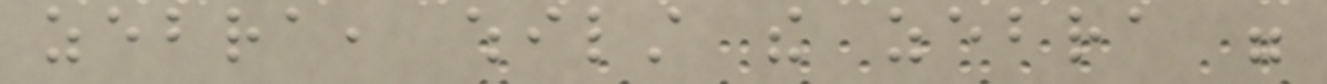zebra, whilst the zebra were
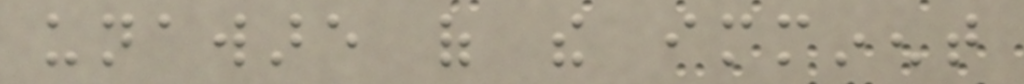unaware of the imminent
